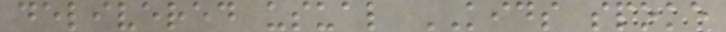delivered usual KIDS spoke
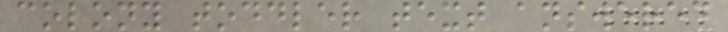colony toddler text answered
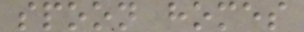spoon homes
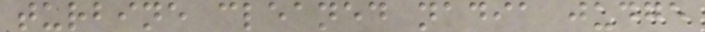turbine cleaned nadia judge
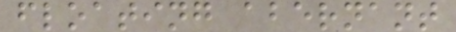floating abernant
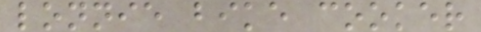lonnie bike cooker
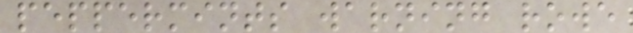peppermints warning rowe
